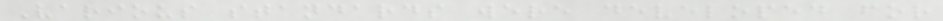Various standards were developed for
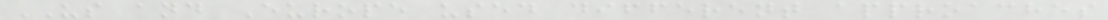US and Europe used different approaches
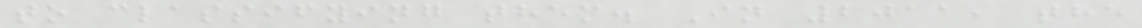to classifying them. In 2011, the
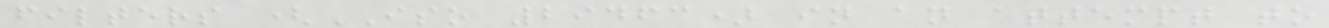filters (ISO 29463) in an attempt to
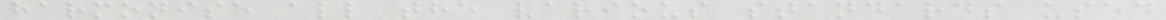harmonise all the various standards used
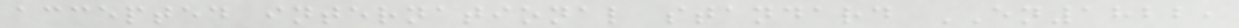accepted international standard EN1822,
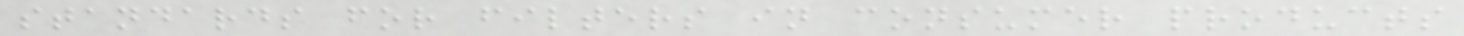standards for filters in consumer products
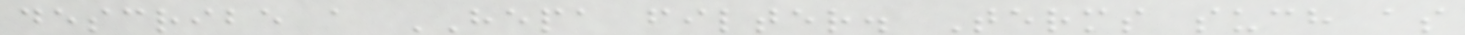describe a HEPA filter. Terms such as
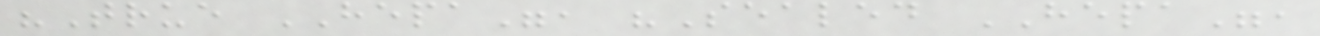"True HEPA", "Sealed HEPA",
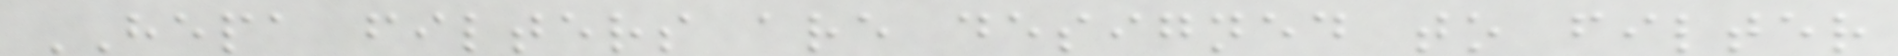HEPA filters are designed to filter
